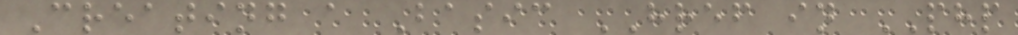Creating a Basic HREF in PHP
